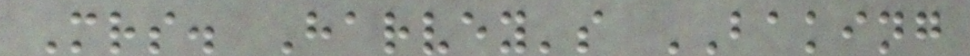Mrs. Harvey's BAKING
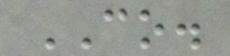CO.
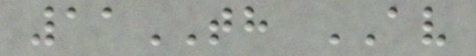11TH AV
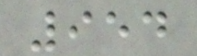954
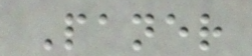Paner
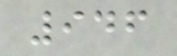946
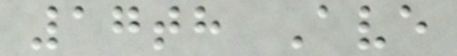17th Ave
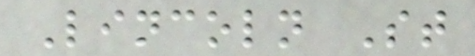Lincoln St
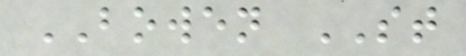BOWEN ST
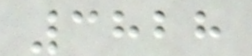3828
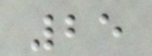25
